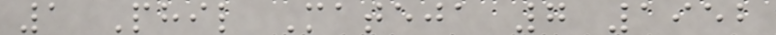1 Phil Mateja 7 1952
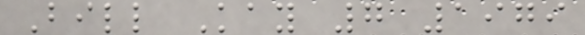Bill Kay 7 1979
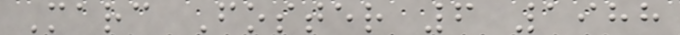Marc Foster 6 1988
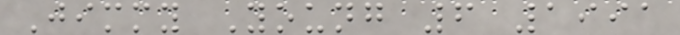Jimmy Young 6 1991
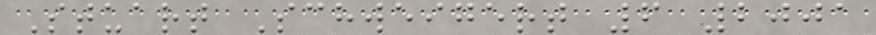Stuart Schweigert 6 2001
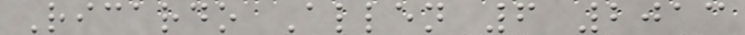Ricardo Allen 6 2013
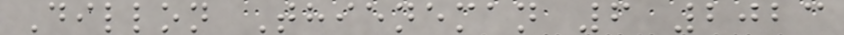Dillon Thieneman 6 2023
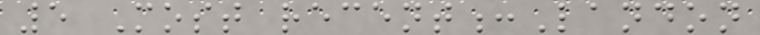5 Most recent:Landon
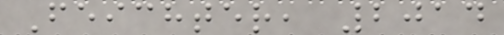Feichter, 2014
